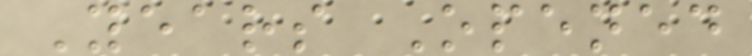Years Opened
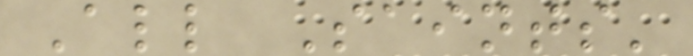All Saints'
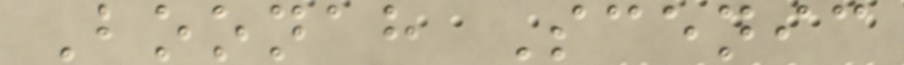Boonah Scenic
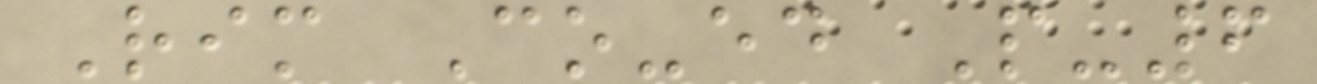Rim Co-ed P-6
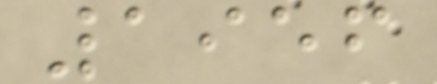1956
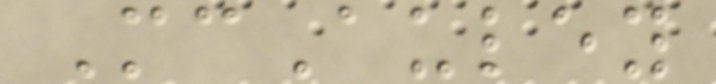McAuley
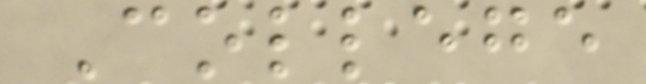College
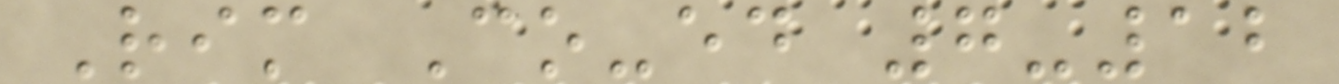Rim Co-ed 7-12
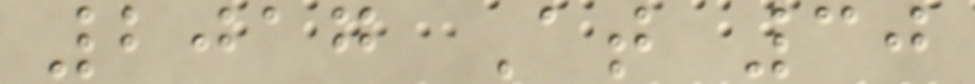2017 At 30
